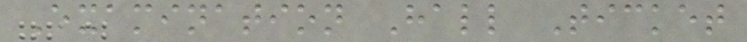Examination Hall Ticket
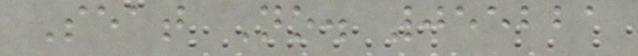Seat No. 055221
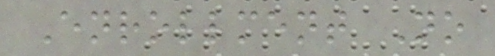Enrollment No
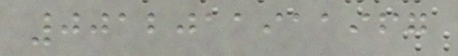0012011911967
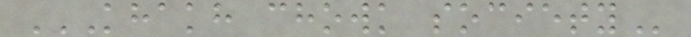KHAKH CHOWK SOCIETY
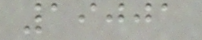19001
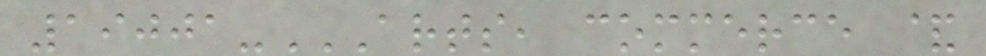19001-ARTS, COMMERCE &
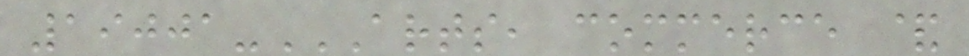19001-ARTS, COMMERCE &
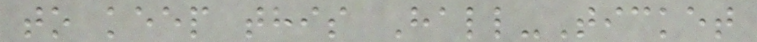to keep this Hall-Ticket
